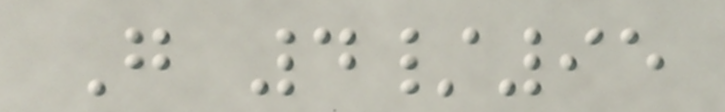G 4/95
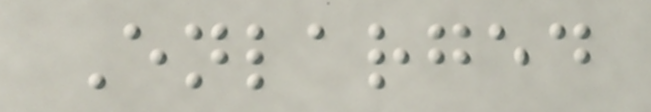Enlarged
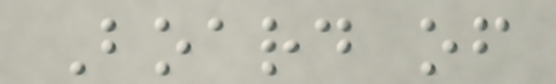Board of
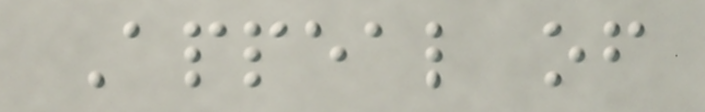Appeal of
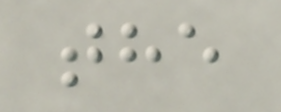the
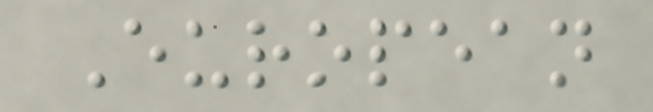European
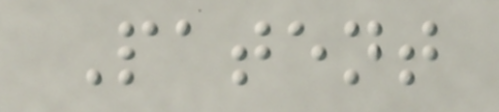Patent
